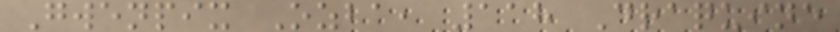Gwenpix Ozba, 118 Draquine
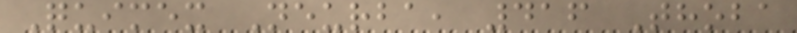Quimex Neurba, 416 Thoba
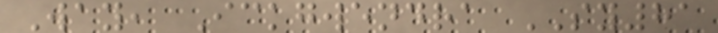Way, Ickgwendra SY81
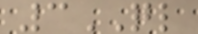3QL
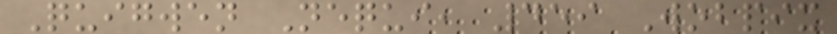Quigwen Nequi, 459 Wobpix
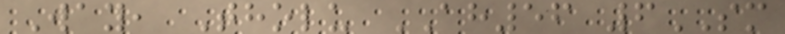Way, Tholu AH56 6SM
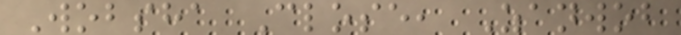Wobsha Close, Zanwob
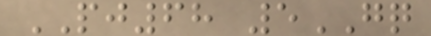PJ68 5GQ
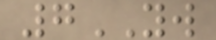7YW
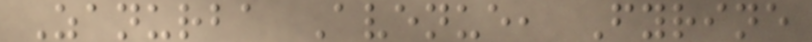Zanurba Avenue, Fyrine
